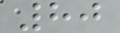80
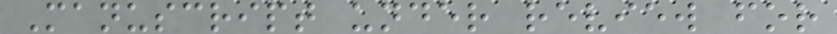Manuscript under review for
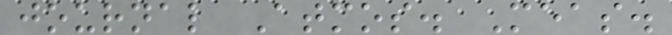journal Atmos. Meas.
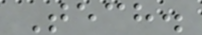Tech.
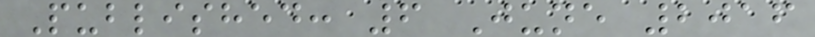Published: 6 June 2016
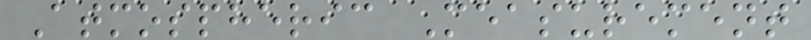Atmospheric Measurement
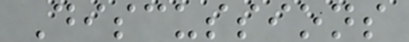Discussions
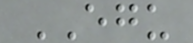EGU
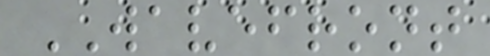WAVEFRONT
